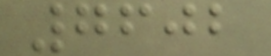7602
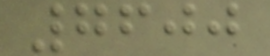7600
